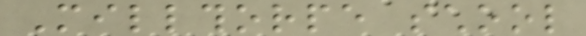Millthorpe school
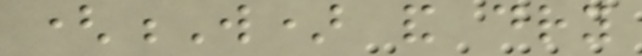(W) and dry
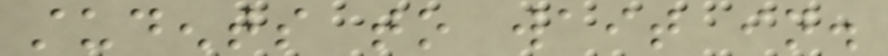students to wait in.
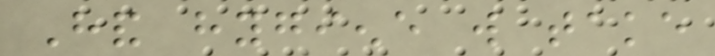Hand hygiene will take
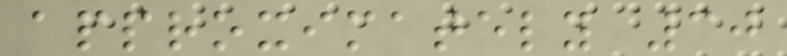approximately 30
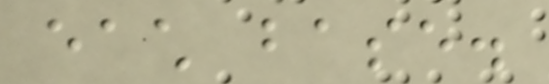each base.
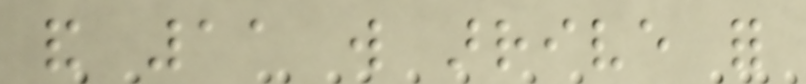and 11 will arrive for
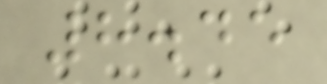8.45
